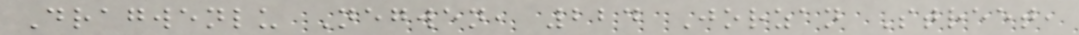Dragwenlu Negwen, 224 Jorzan Street,
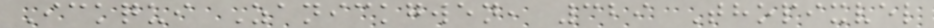Ickqui Zanickgwen, 329 Thopixvel
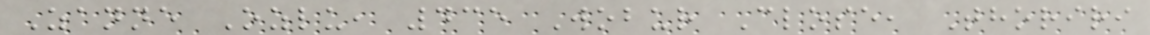Zanne Ozlu, 435 Wobur Close, Thoriri
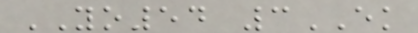YO54 3EK
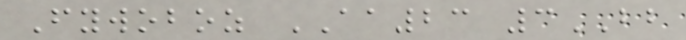Fywoboz AA23 3BB
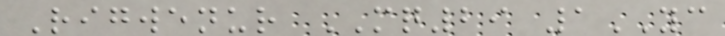Rigwenur MQ29 1YC
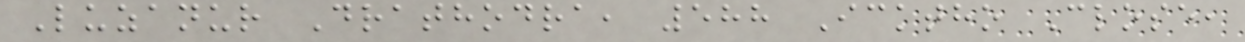Luzanur Drathodra, 588 Icktho Close,
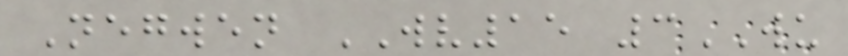Negwen WV15 3WU
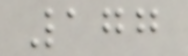177
